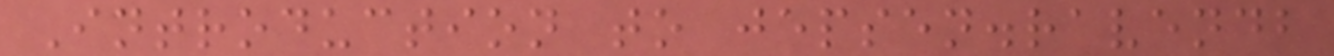Introduction to jepsen.ravendb
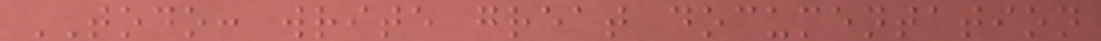TODO: write great documentation
